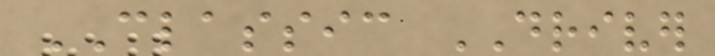CLASSIC DRIVER
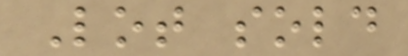Lot sold
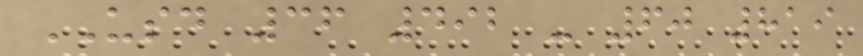USD 36 492 - 60 819
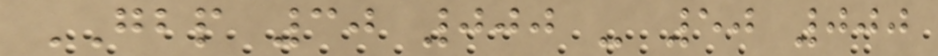GBP 30 000 - 50 000
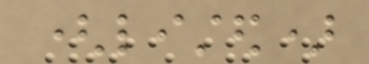(listed)
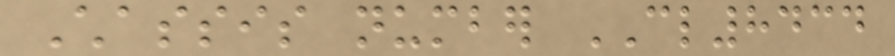Chassis number CL8434
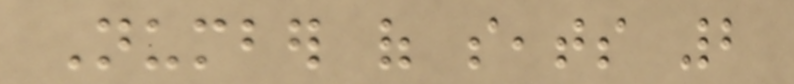Number of seats 2
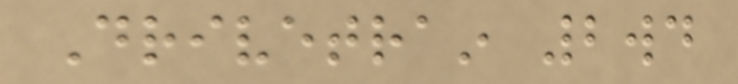Drivetrain 2wd
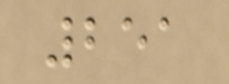251
